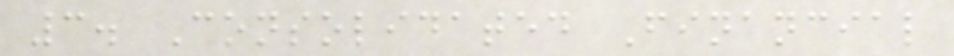3. Consolidated Financial
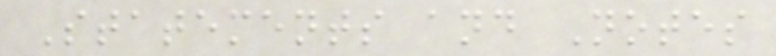Statements and Notes
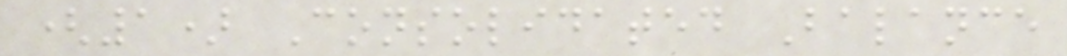(1) Consolidated Balance
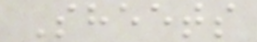Sheets
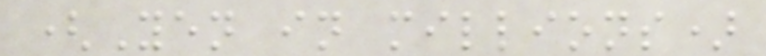(Yen in millions)
